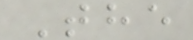The
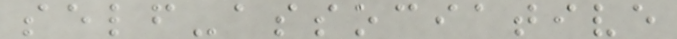self-associative
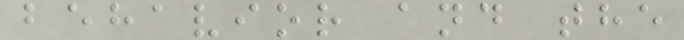behavior and the
